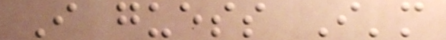I guess I'm
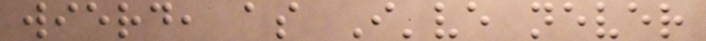wierd, as I've never
